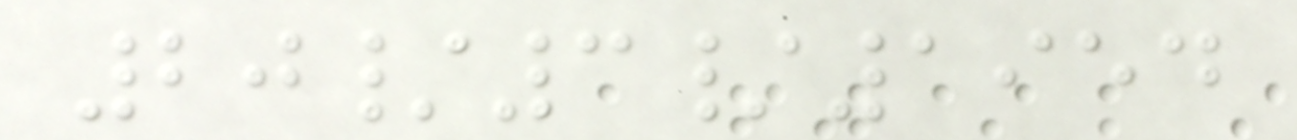20/3/1954
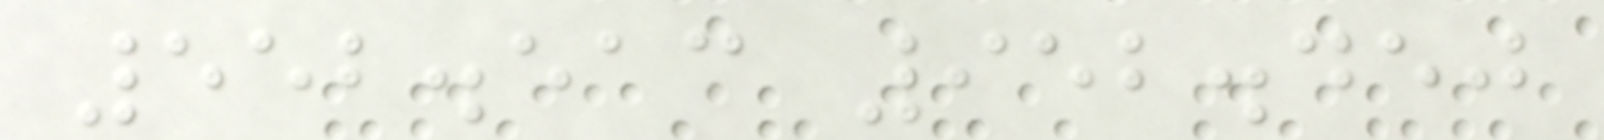552.513 952.450
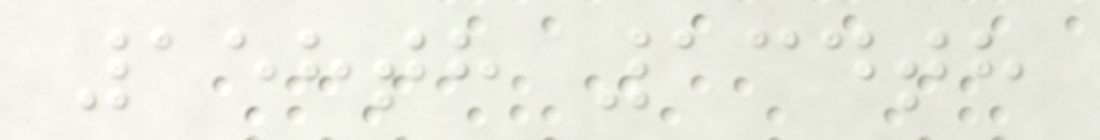158th 134th
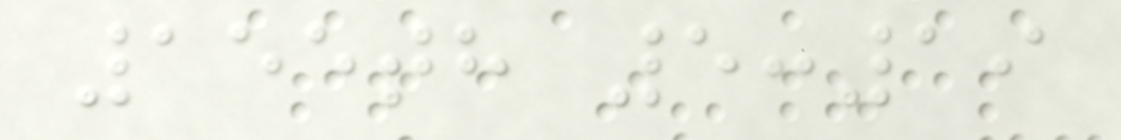155th 5:19
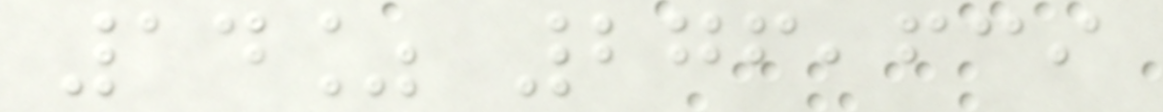14% 276,639
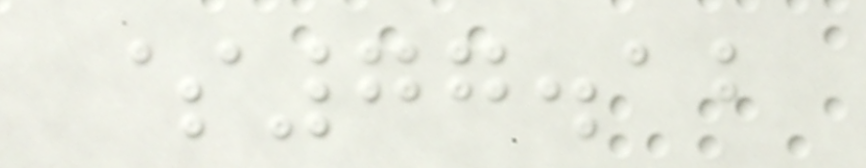$77.12
